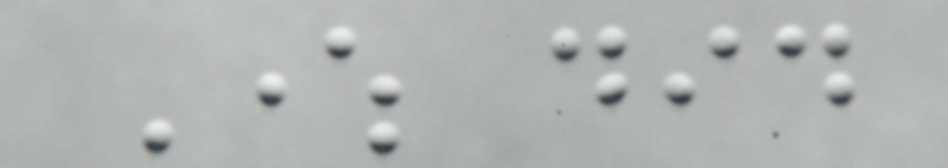Where did
